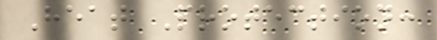Heat Protection:
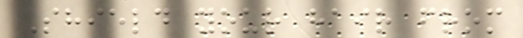Shield your hair from
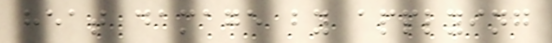heat damage by applying
